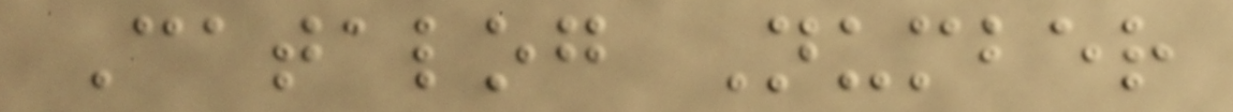Catalog Number
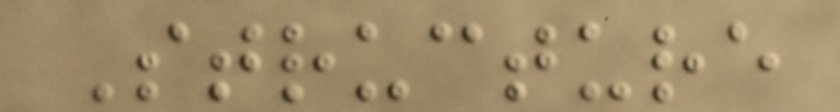Structure
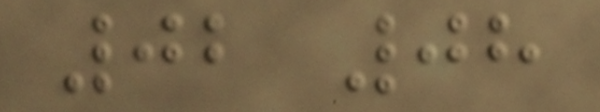02 08
